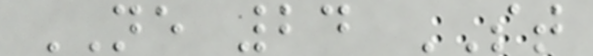NE 24 ST
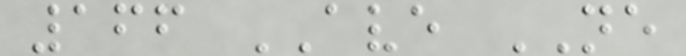166 AVE NE
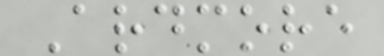Ardmore
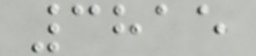3815
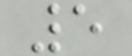5
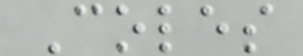Coles
